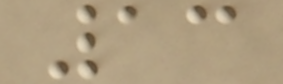13
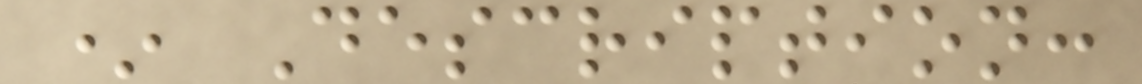* Description:
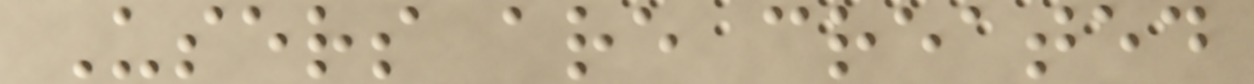Users are created
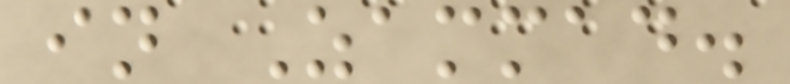in Zammad.
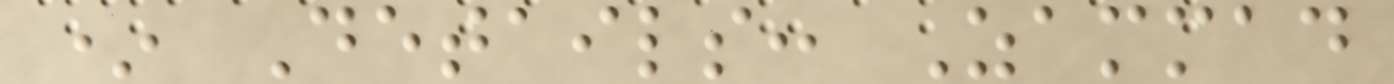* Details: Zammad
